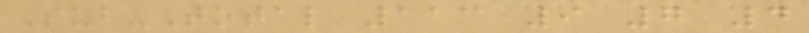Sub-Total 113 9 7 4
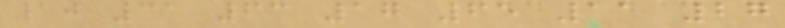10 31 63 17 65 11 27
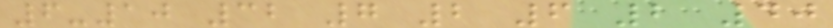6-10 32 7 2 6 2 40
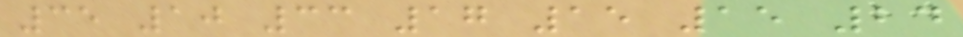35 10 33 17 15 15 24
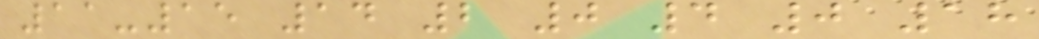11-15 14 2 0 4 0 18
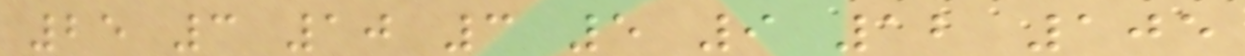25 3 10 3 5 9 12 105
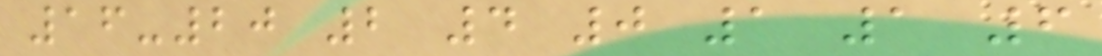16-20 2 4 0 1 1 6
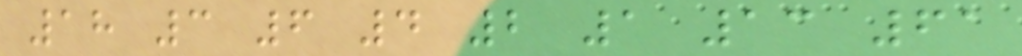18 3 6 4 2 1 13 61
